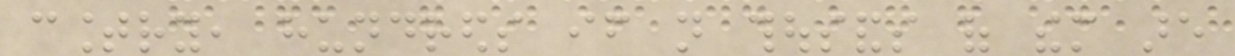country, hundreds if not thousands of them are
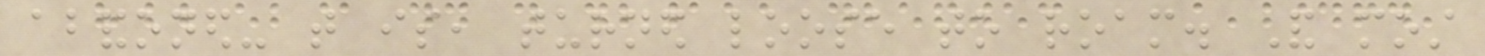abandoned- that is, turned loose to roam. And most
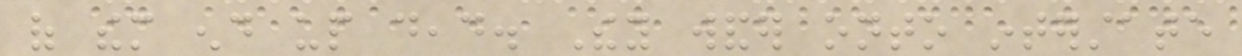of them end up dead. They wander onto interstate
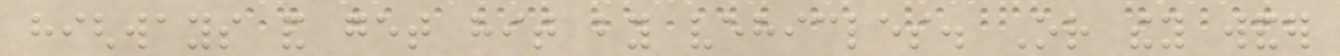highways and get hit by vehicles. Or they wander
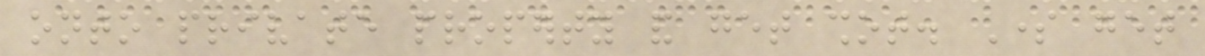onto private property and get shot. Some get
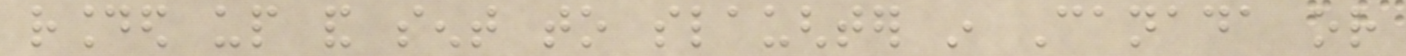rounded up and sent to slaughter in Canada or
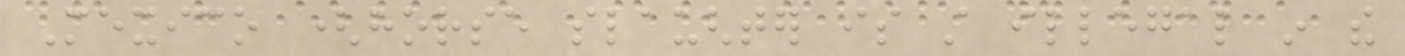Mexico (horse slaughter is still illegal in the
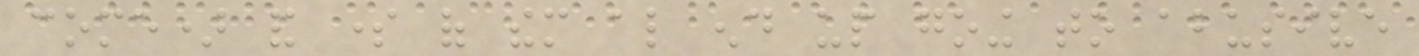come) and some of them also end up going to abusive
